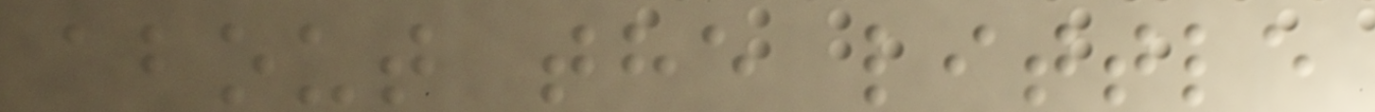about the little
